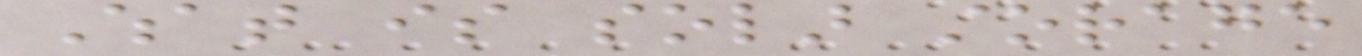What is solar storage
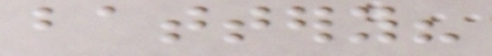battery?
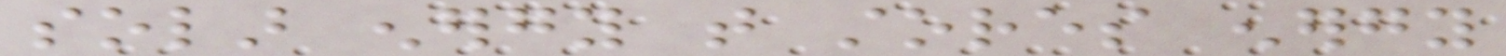solar energy that stores energy
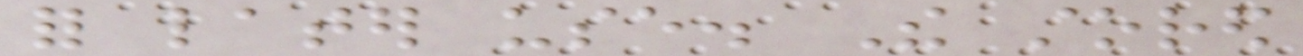for later use. The stored
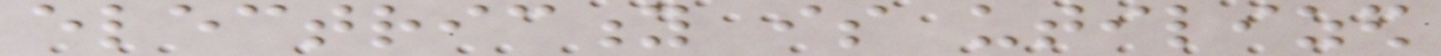electricity is utilized
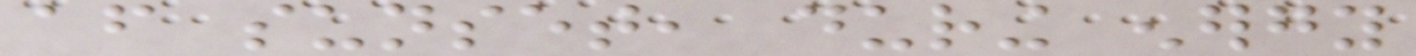after sunset, during energy
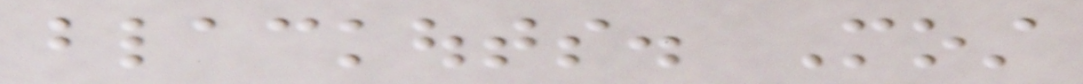blackouts. Most
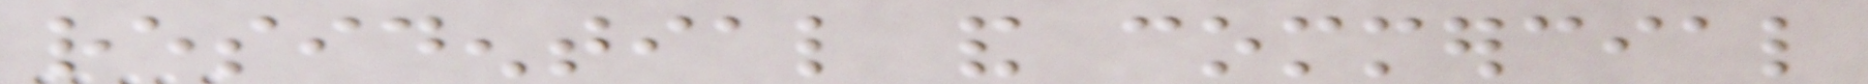residential and commercial
